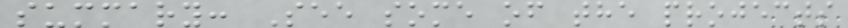summary: See some of the projects
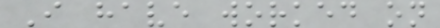I have worked on
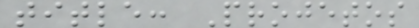title: Projetos
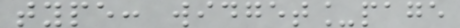type: widget_page
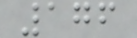176
